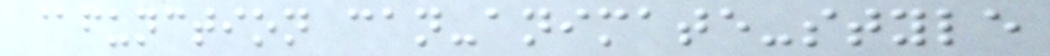@function can-animate-style
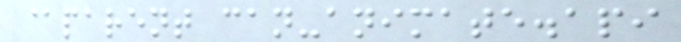@parent can-animate.api
